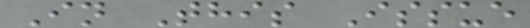In This Issue
